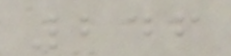246
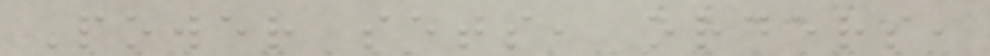Power sets, orders,
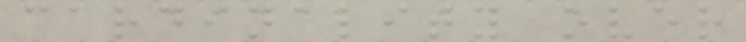cardinality over
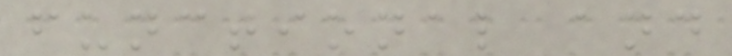functional and
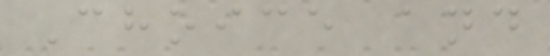Choice and
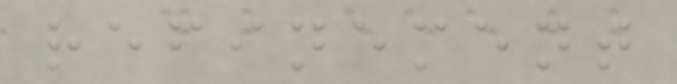refinement
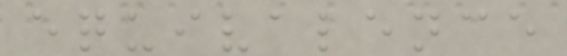equivalence
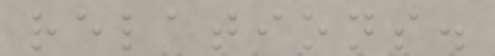relations.
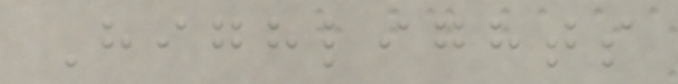Highlights
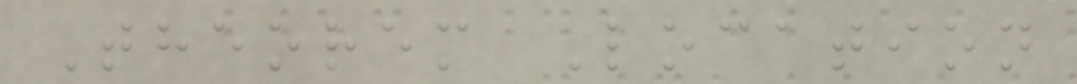Theorem Location
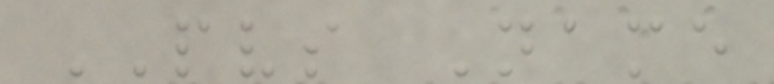PVS Name
